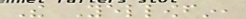The Yellowfin,
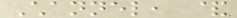Channel, &
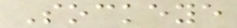Sockeye
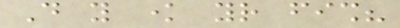Do you know your fish?
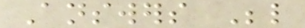Answers Below
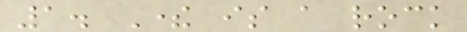1. There is a rock
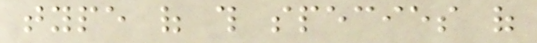type of this species of
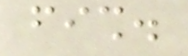fish.
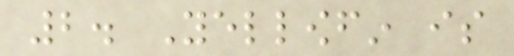2. Yellowfin is
